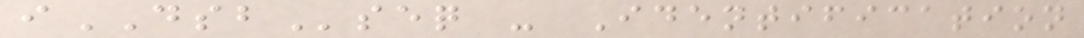iDSBseq - Identification
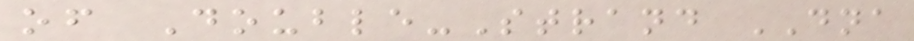of Double-Strand DNA
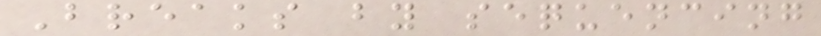Breaks by sequencing
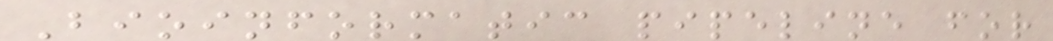Bioinformatic pipeline for
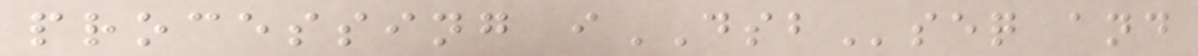processing iDSBseq and
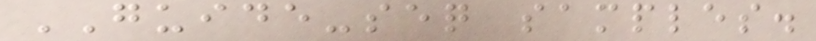GUIDE-seq samples.
